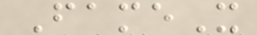FameX
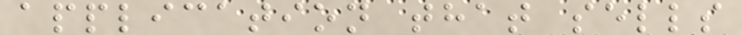application that sells
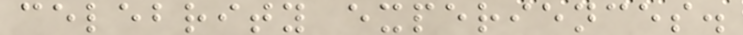celebrity experiences.
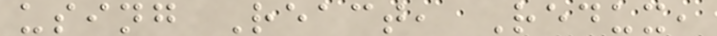using React, Redux,
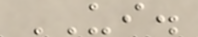UI.
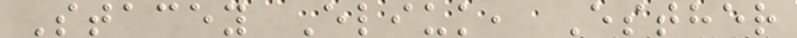Stacey Eliuk, Esther
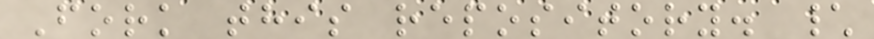Fork this repository. \
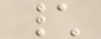\
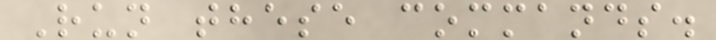Run these commands.
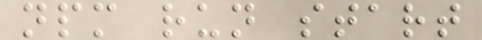npm run start
